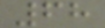68
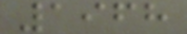1968
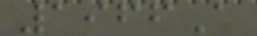1966A
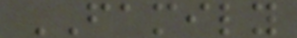FAMILY
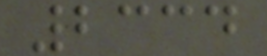2334
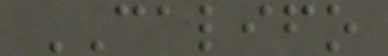CALIFO
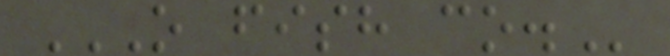O FISH CO.
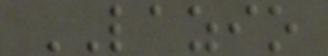LAZIO
